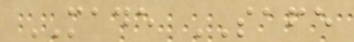MADE SAFE
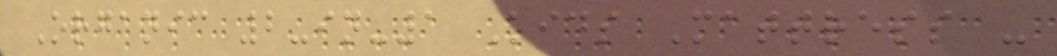Organic 2-in-1 Kids Mattress -
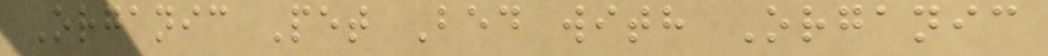Organic Pet Bed with Organic
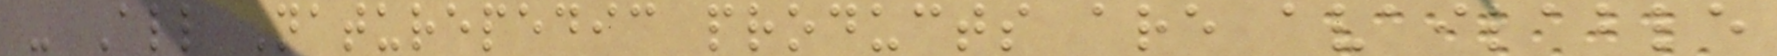- All Naturepedic products are available
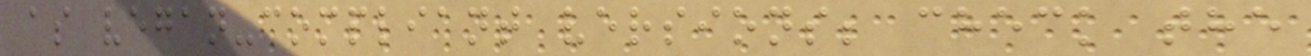as vegan-compliant versions; check the
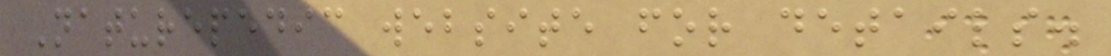Naturepedic website for details.
